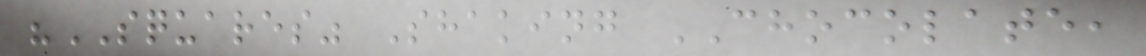"SQUARES" Shaking CHOCOLATE,
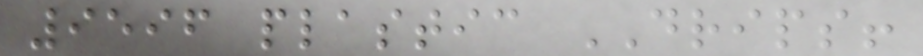9596 plastic DRIPS!
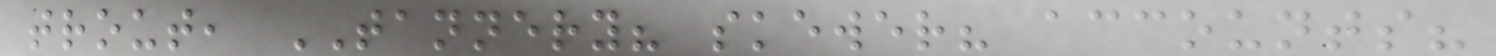trout, TANNERY? skewer? accounts?
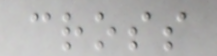cross
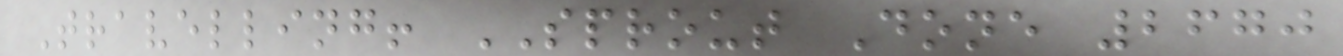Travelling! SPROUT Done 2670
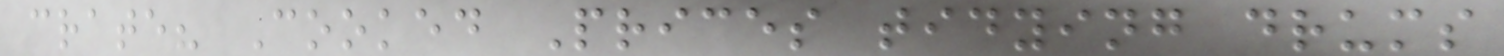crate? Cooked Prices tidying drums
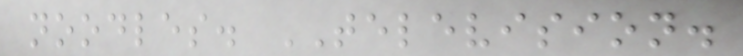noodles. TELEVISION.
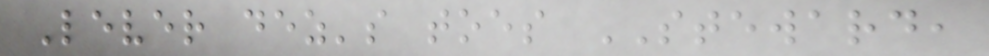Lever dez's toes STEWARD,
